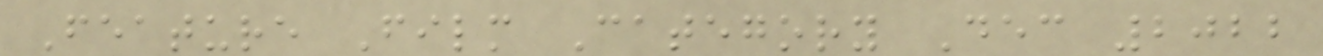Feature Film Category Dec 2022
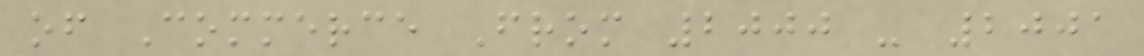of Commerce From 2000 - 2001
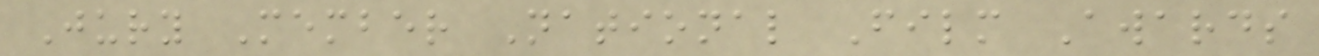Jury Member National Film Awards
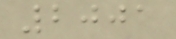2001
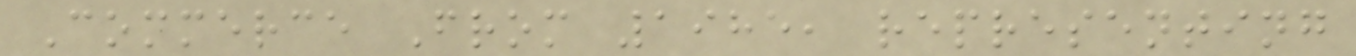Commerce From 1985, representing
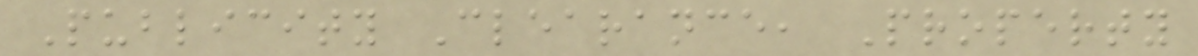Publicity Clearance, Property
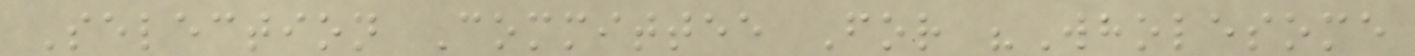Selection Committee For "Wholesome
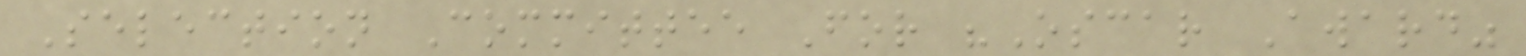Selection Committee For "Oscar Award"
